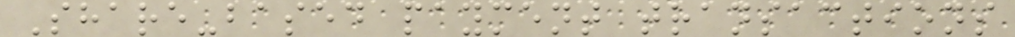Share-based payment transactions
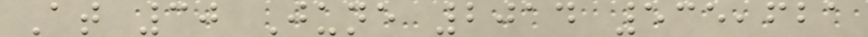At 30 June 2014 535,621
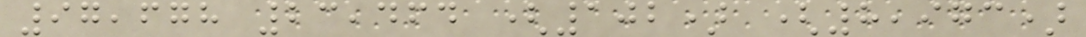97,678 23,464 (102) (8,973)
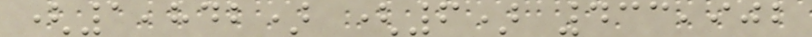(1,842) (6) 433,902
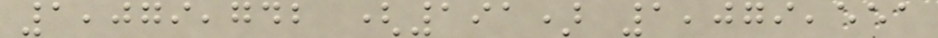1,079,742 (191) 1,079,551
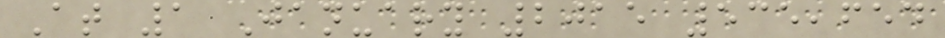At 1 January 2015 535,654
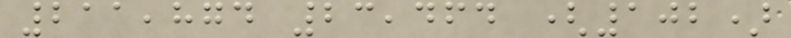211,874 23,464 (102)
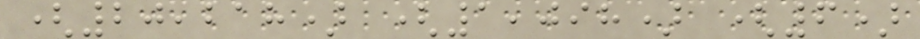(20,218) (1,098) (6)
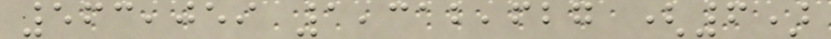563,059 1,312,627 (6)
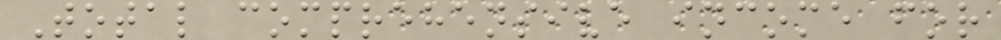Total comprehensive income for
